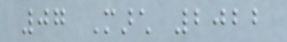07 March 2022
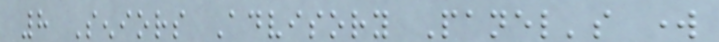8 Seniors Advisory Panel's work
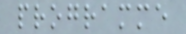programme
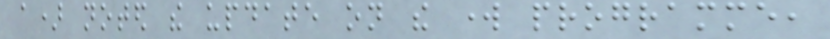a) noted the update on the work programme,
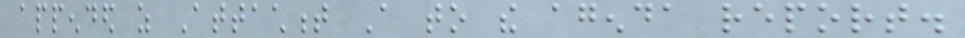appended as Attachment A to the agenda report.
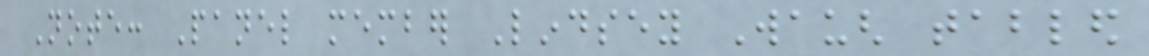Note: Panel member Lindsey Waugh tabled
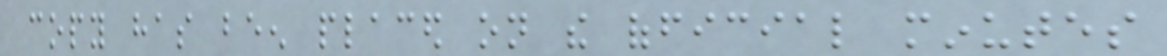copy has been placed on the official minutes
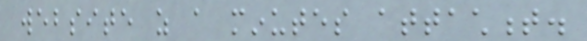website as a minutes attachment.
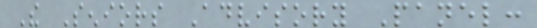The Seniors Advisory Panel:
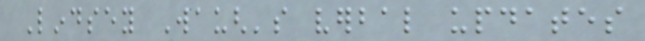Lindsey Waugh's verbal updates
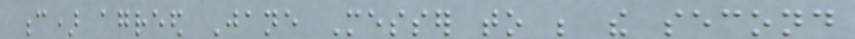c) agreed Jane Messer to be the second
